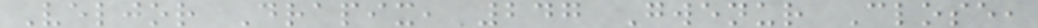Veljor Drapix, 247 Gwenur Close,
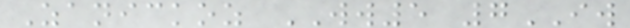Zanickoz WW5 7IW
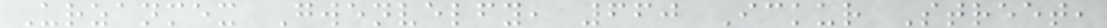Urzanmex Gwenvelfy, 660 Ickur Street,
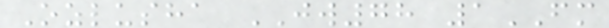Ozlusha JW78 1FM
